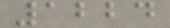1224
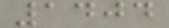1404
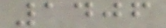1406
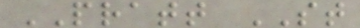PRATT ST
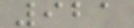921
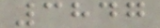3847
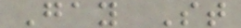Gay St
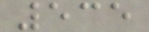535
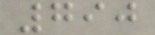790
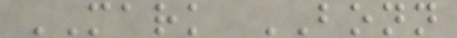MARK BONN
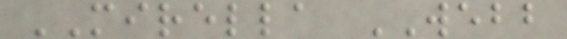MIRELLA WEBB
